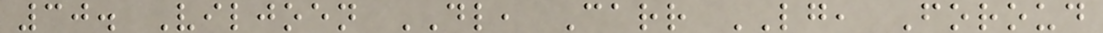30. Viljoen DL, Carr LG, Foroud
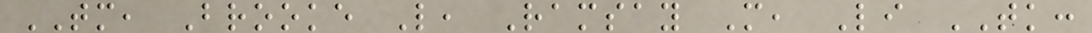TM, Brooke L, Ramsay M, Li TK:
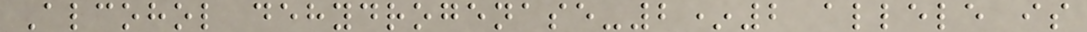Alcohol dehydrogenase-2*2 allele is
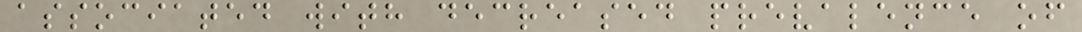associated with decreased prevalence of
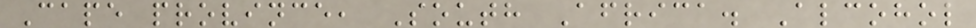Cape province, South Africa. Alcohol
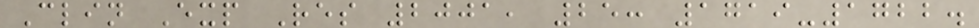Clin Exp Res 2001, 25: 1719-1722.
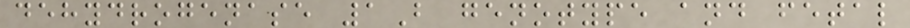dehydrogenase 1B genotype and fetal
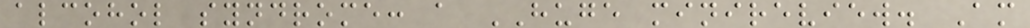alcohol syndrome: a HUGE minireview. Am
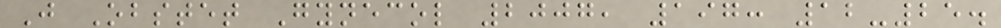J Obstet Gynecol 2007, 197: 12-25.
